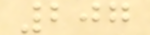207
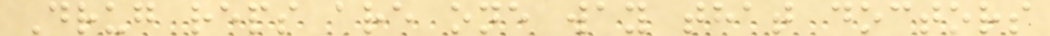Drug reps are one way that doctors
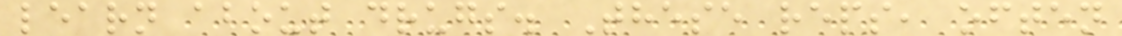learn about drugs. These reps, often
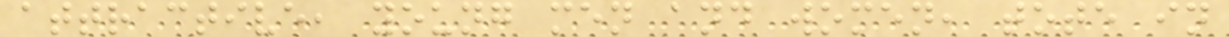attractive, young men and women, tote in
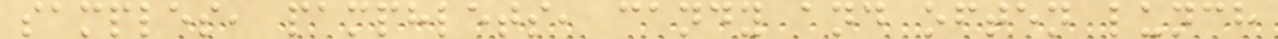samples, pamphlets, candy and often lunch
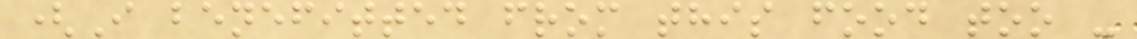(I benefitted from this food too -
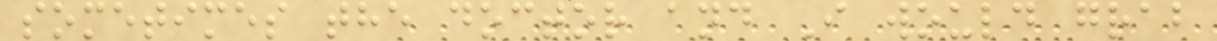sometimes the doctor and I would grab
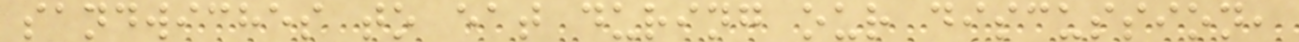sandwiches to eat during our discussion,
